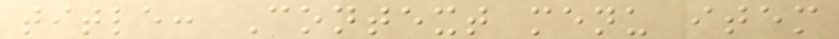title: Context menu item
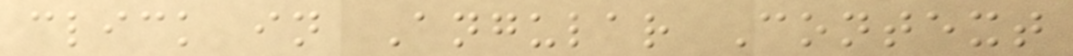click in Angular Context
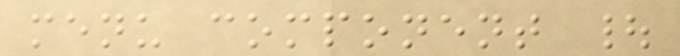menu component |
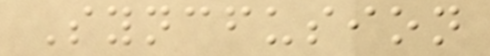Syncfusion
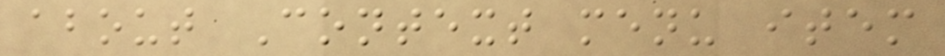about Context menu item
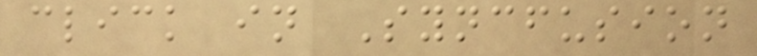click in Syncfusion
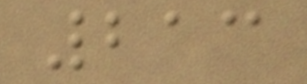213
